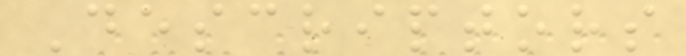Descriptors
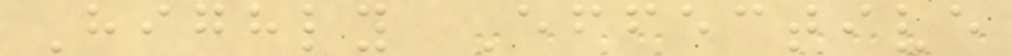Highly Effective
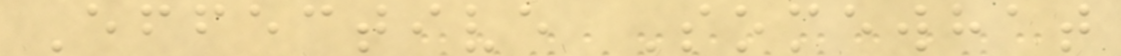Effective Somewhat
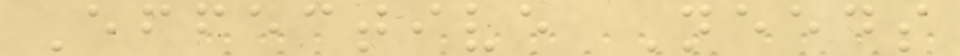Effective Needs
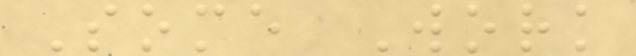Some Work
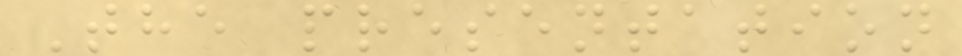The presentation
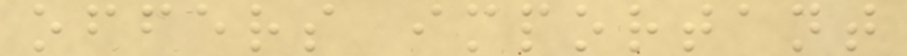offers important
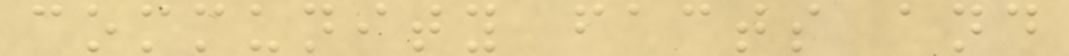community facts and
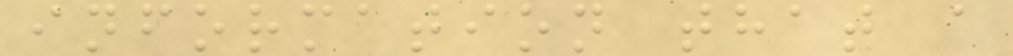information that a
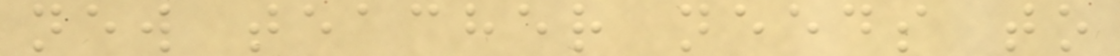new teacher needs to
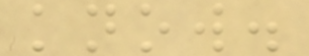know.
